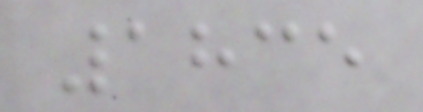1835
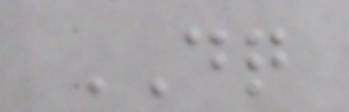DQ
